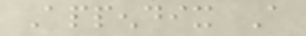Appendix A
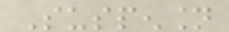Suspension
